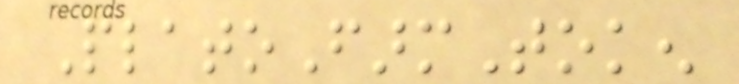PlatoFarmToken
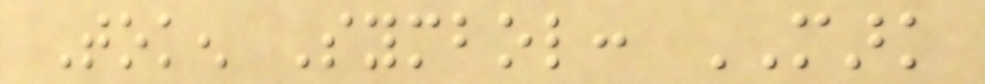Token Symbol: MARK
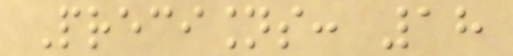Precisions: 18
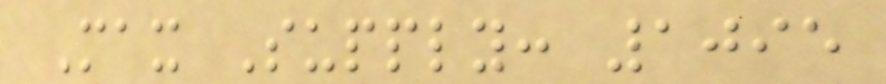Max Supply: 1095
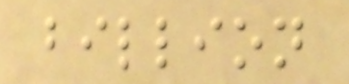billion
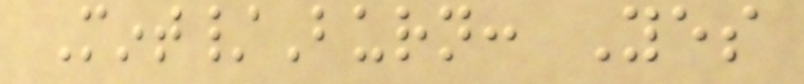Mint/Burn: Yes
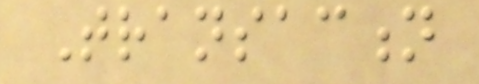Transaction
